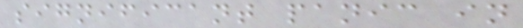significant panic in
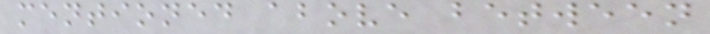mentioned above between
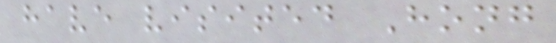have visited Hong
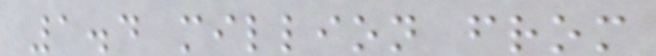1.4 million from
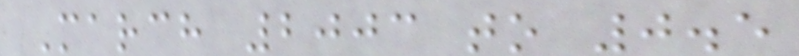March 2003 to 0.5
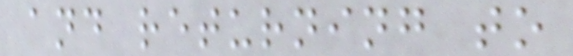and returning to
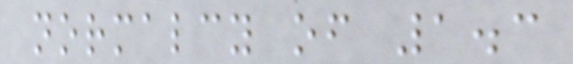normalcy of 1.3
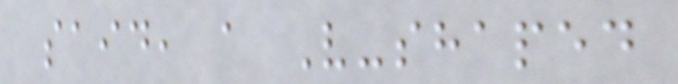said, a V-shaped
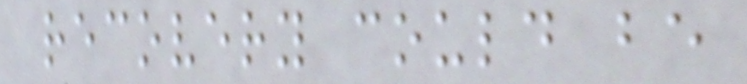recovery could be
